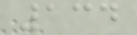134
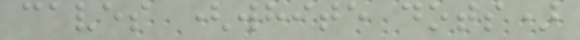caves (white dots)
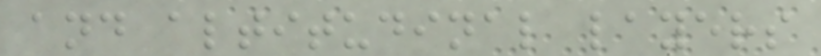and altitudinal layers
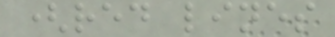(red lines
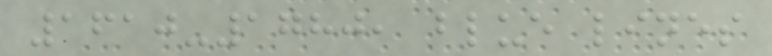1610-1780, blue lines
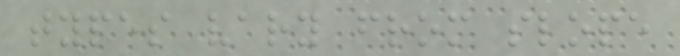types vary from slope
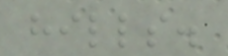hills.
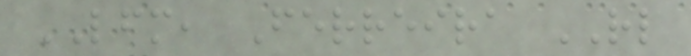LFM, Ferreira RL
